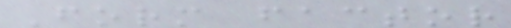Form factor
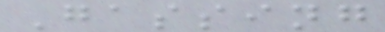Gassing
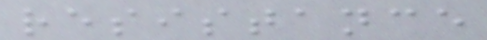resistance
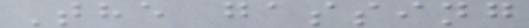The gassing
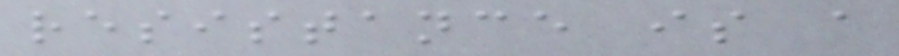resistance is a
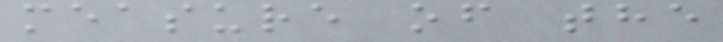measure of the
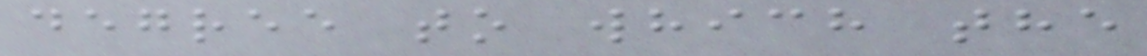degree to which the
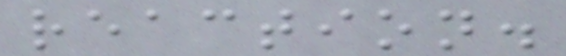reaction.
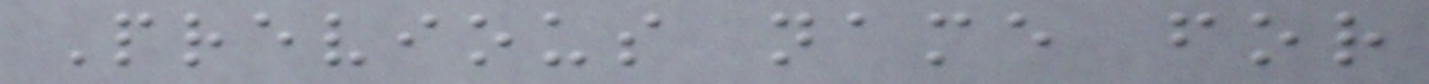Previous name for
